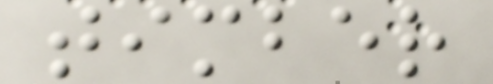timber
